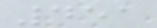451
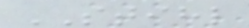STIHL
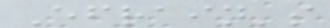Efrain's
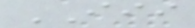III
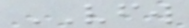VFW
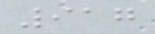917
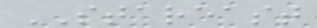STAREAST
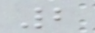2
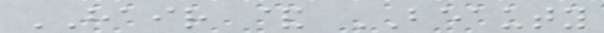HAIR & BEAUTY
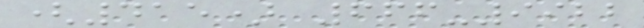(415) 666-9922
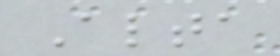Alta
